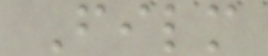Film
